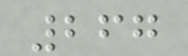267
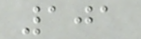101
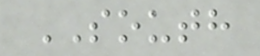SOUTH
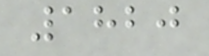1820
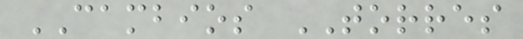CAMBIOS TORRES
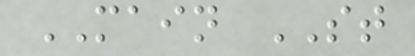MAIN ST
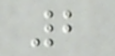2
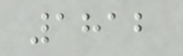1812
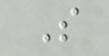S
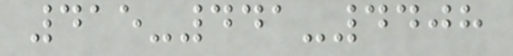415-441-4408
